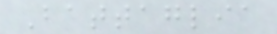Battaglia
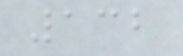132
